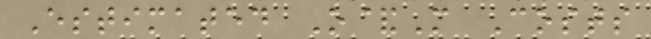Estimated O&M Costs
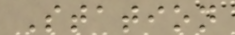Station
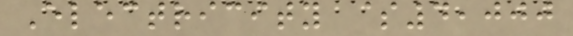Electricity $4,000
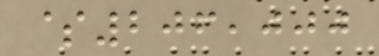$206,000
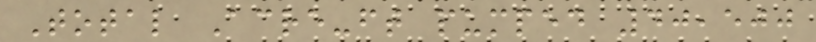Total Acre-ft pumped 40,500
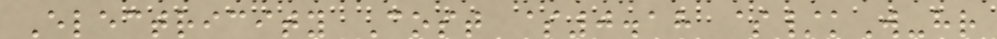Electricity Cost $0.18 $/kW-hr
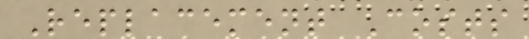Replacement Costs
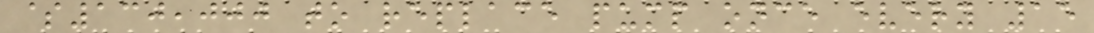$130,000 to replace pump once every 15
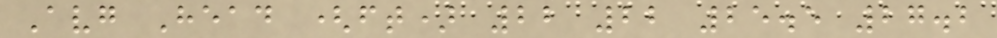Avg Head (ft) 22 22 25.5 27.2
